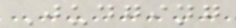Judging
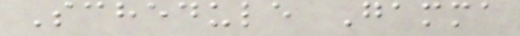Schedule Gamma
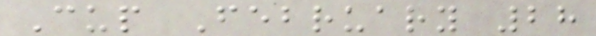Cup February 28
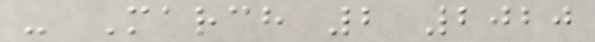- March 2 2020
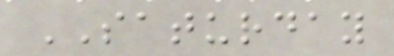SATURDAY
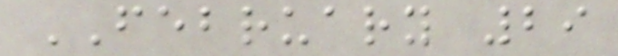FEBRUARY 29
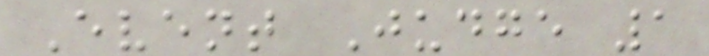Event Judge 1
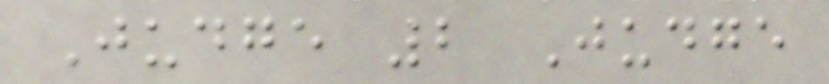Judge 2 Judge
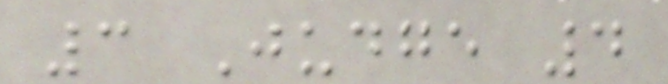3 Judge 4
